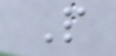P
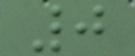0
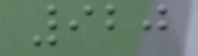920
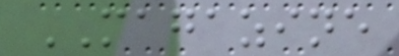MAGAZINE
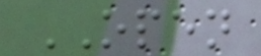OPEN
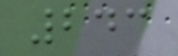243
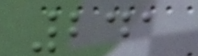241
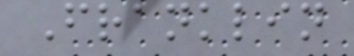Franklin
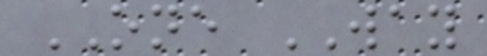ONE WAY
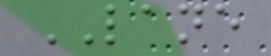LANE
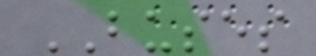BUSES
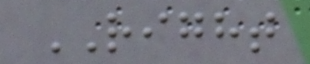RIGHT
